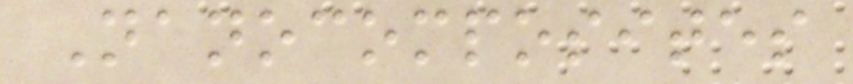Nanocomposites
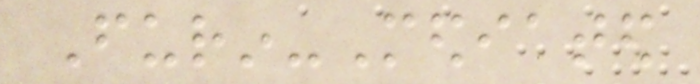Furin-Mediated
